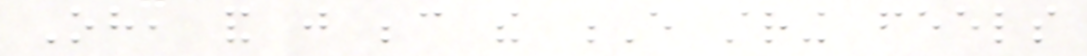Oh, and just because the E string feels
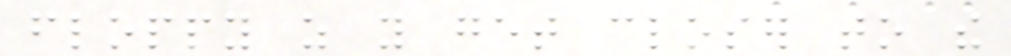floppy as you get closer to the
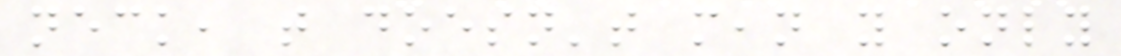neck, that doesn't mean you only
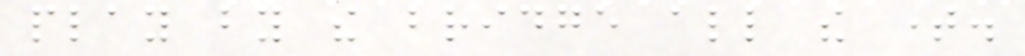play by the bridge all the time.
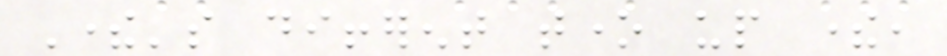There's different tone up there,
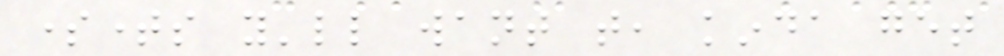sometimes you'll want that, kinda get
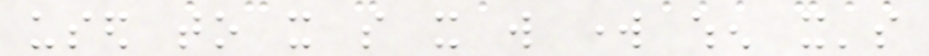used to it so it will work when it's
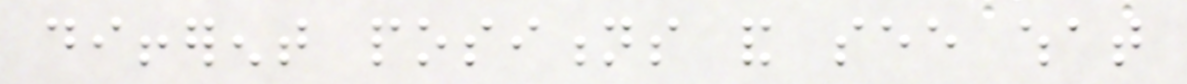different positions and see what
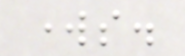works.
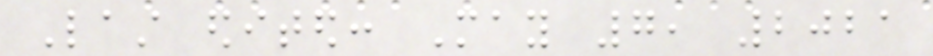Last edited: May 7, 2021
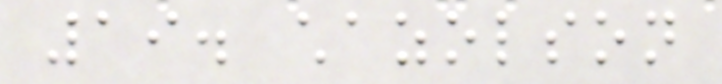19. chazolson
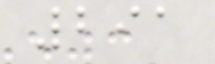291
